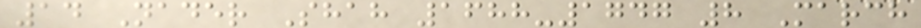14 Nader Shah 1688-1747 8 March
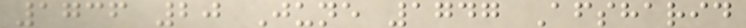1736 20 June 1747 Afsharid
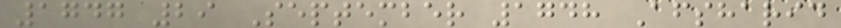1747 29 September 1748 Afsharid
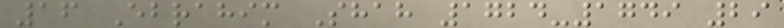16 Ebrahim Shah 1724-1749 29
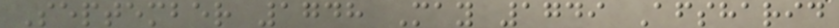September 1748 May 1749 Afsharid
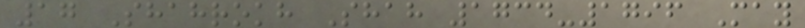17 Shahrokh Shah 1734-1796 May
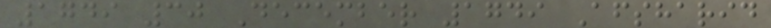1749 30 December 1749 Afsharid
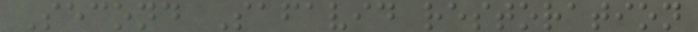Second Safavid restoration
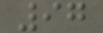97
